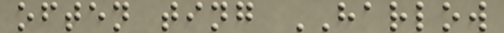often ting HARLOW
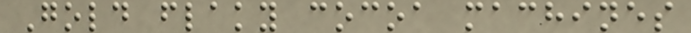Gold flaky cocoa machines
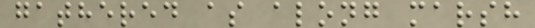gathered as along marsh
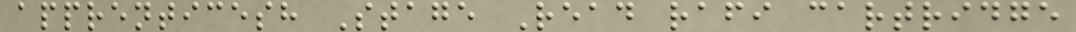apprenticesh Stage Read rafi cartridge
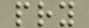pry
